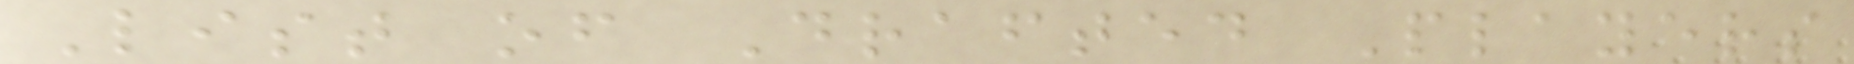List of Drafted Players
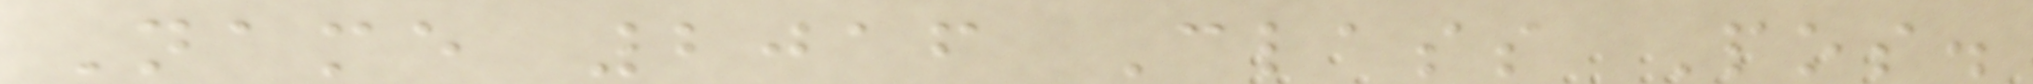Name 2016 Class Pos.
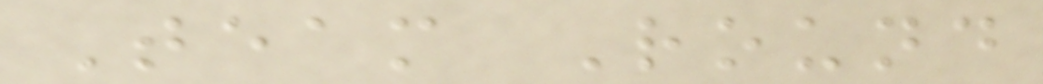Team Round
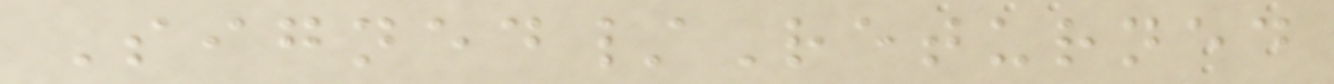Signed/Returned
